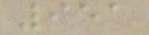951
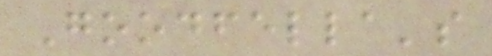Goodfella's
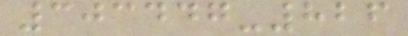303447-826
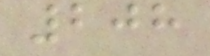208
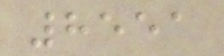8551
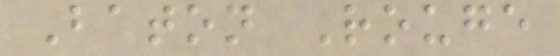Baton Rouge
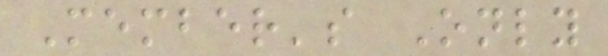Member's Only
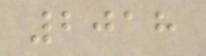2018
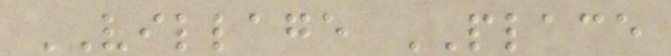VILLAGE PLACE
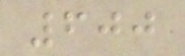600
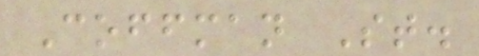Coffman St.
